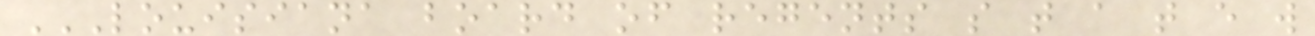LOUISIANA BOARD OF REGENTS S T A T E W
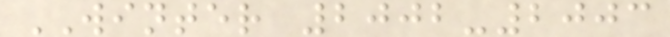WINTER 2002-2003
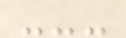---
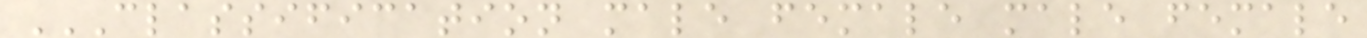CLASSIFICATION MALE FEMALE MALE FEMALE
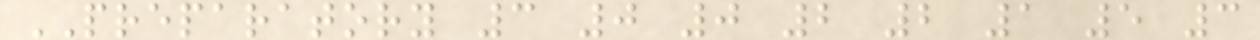PREPARATORY 3 0 0 2 2 1 5 3
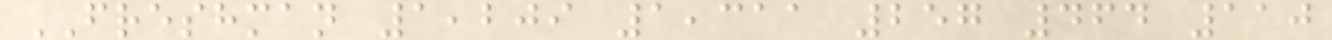FRESHMAN 1,209 1,311 257 464 110
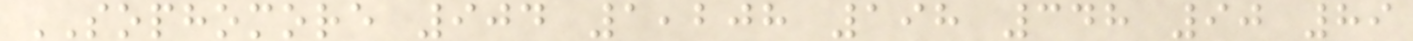SOPHOMORE 904 1,208 198 348 90 89
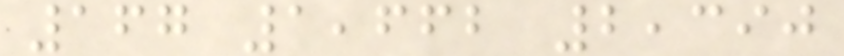167 1,662 2,390
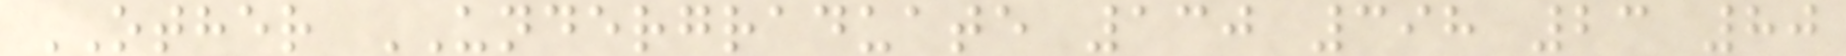OTHER UNDERGRADUATE 130 398 23 80
